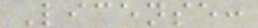License:
